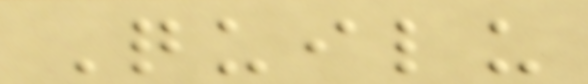Quilu
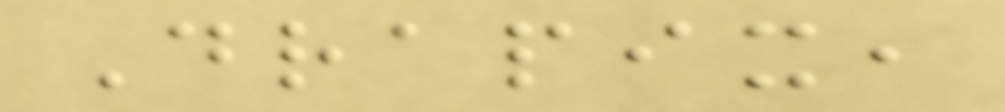Drapix,
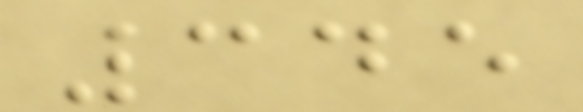345
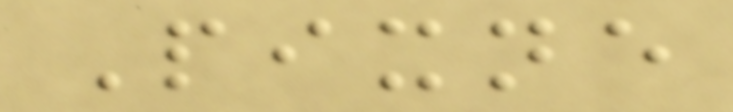Pixne
